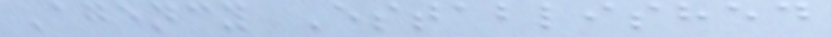Agency Established
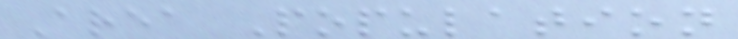Area Population
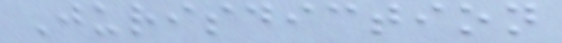Jurisdiction
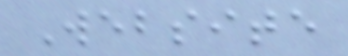Website
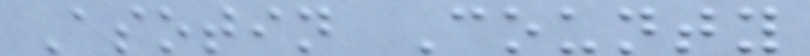Asotin County
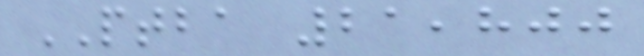PTBA 21,800
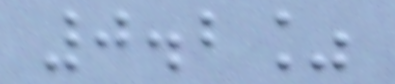0.2%
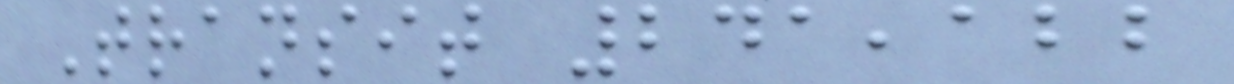Transit 241,122
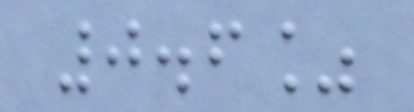0.6%
